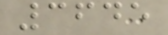3645
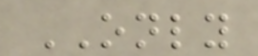ONLY
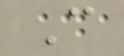C
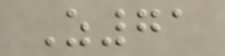Z71
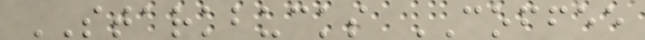STARKBUCKS COFFEE
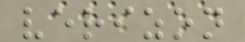verizon
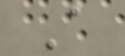A
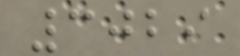3029
